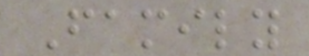Family
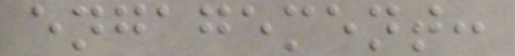engagement:
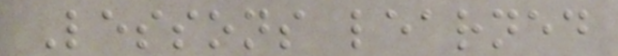Lessons learned
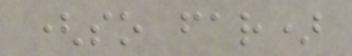(so far)
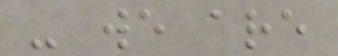- we are
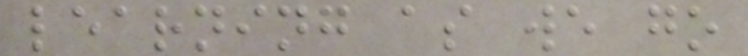learning as we go
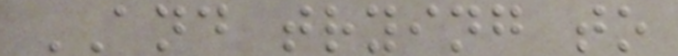AND trying to
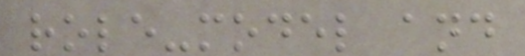role-model and
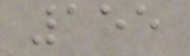155
